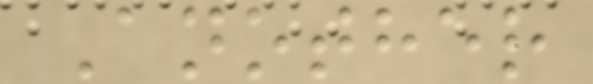Another
